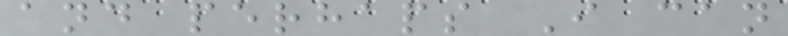and perhaps I can
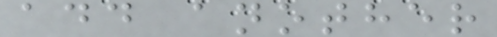add another
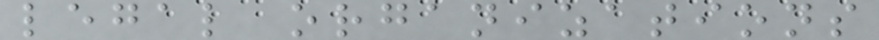legal organizations
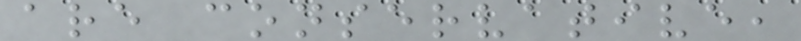are conservative,
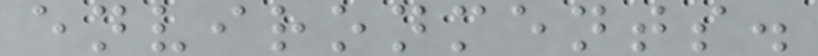environments.
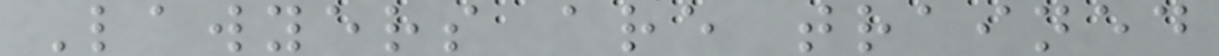Lawyers are trained
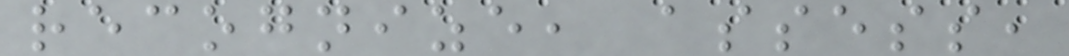recognize, assess,
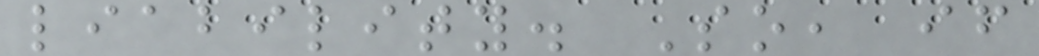liability. So, if
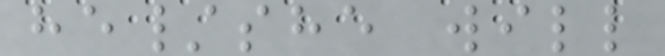he/she will
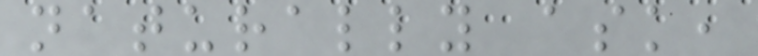naturally ask,
